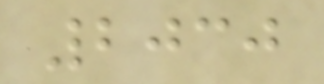2030
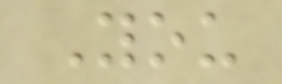You
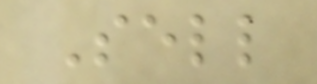Sell
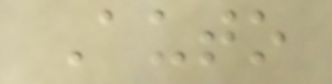Auto
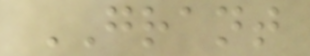GRANT
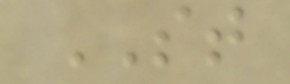ST
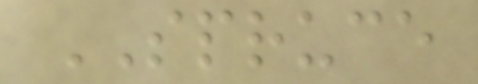SPRUCE
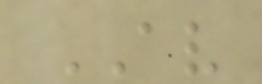AV
